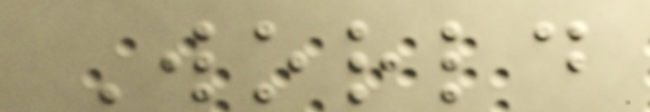World
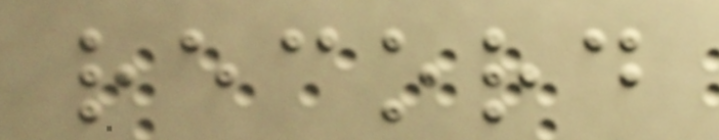record
